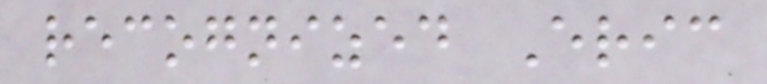recognized Eric
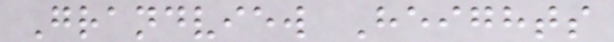Grandview Heights
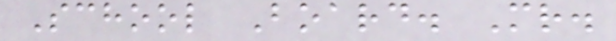School Board. Mr.
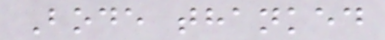Bode thanked
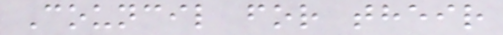Council for their
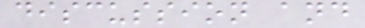discussion and
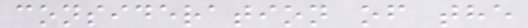consideration of the
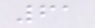61
